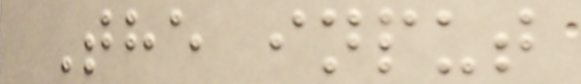The input
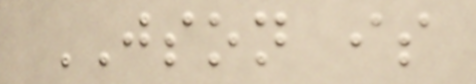JSON is
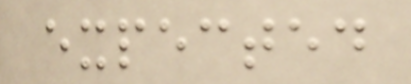expected
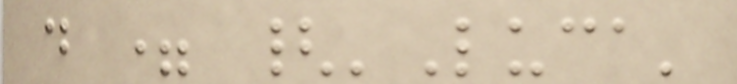d = {'Luca'
